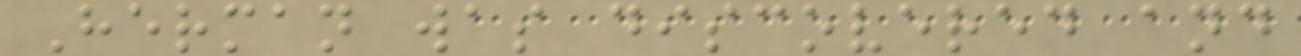Herman was discovered and
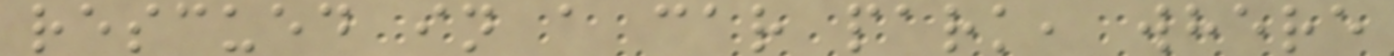rescued in a car park, where
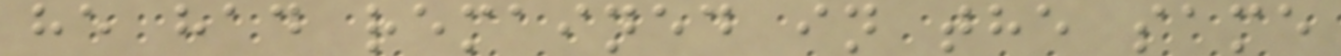he had remained in the same
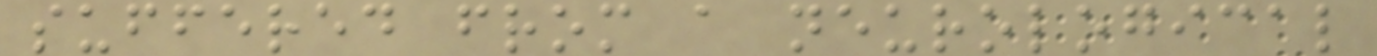suffered from a neurological
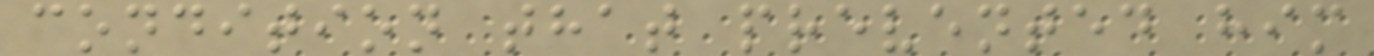condition that prevented him
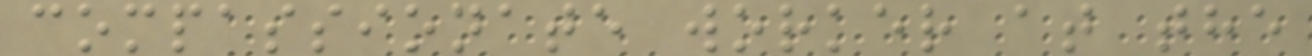compassionate worker at the
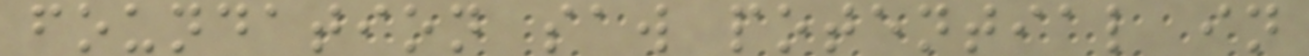foundation saw potential in
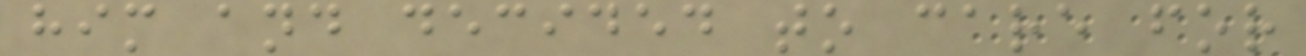him and decided to care for
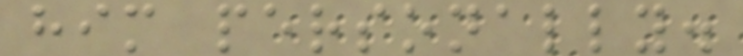him personally.
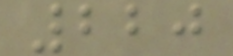220
